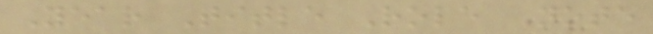Year Title Role Note
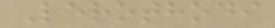Lerothodi
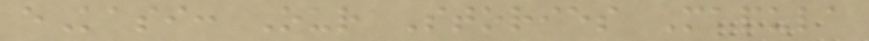eKasi: Our Stories Mapula
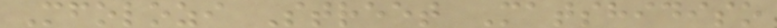Mfolozi Street Matshidiso
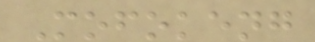Mofokeng
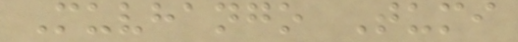Muvhango Tumi
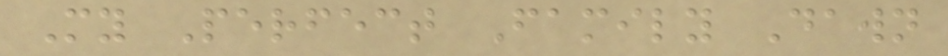My Perfect Family Dawn
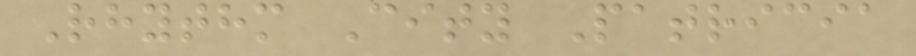Rhythm City Patricia
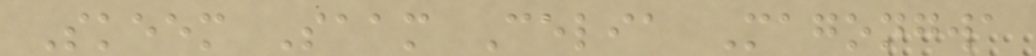Skeem Saam Celia Magongwa
